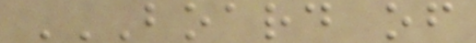BOARD OF
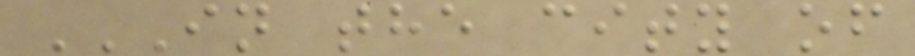IN THE CITY OF
